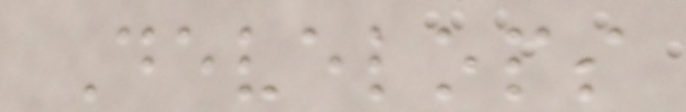Develops
